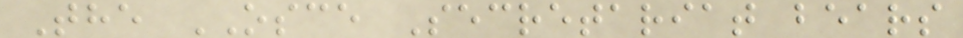The OSCE Secretariat bears
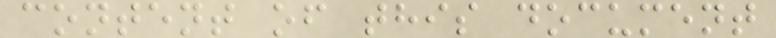content of this document
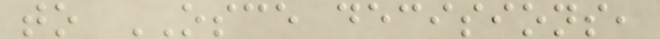to OSCE decisions,
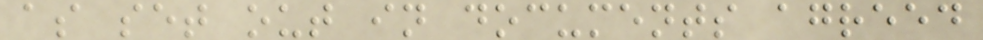as set out in documents agreed
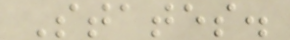States.
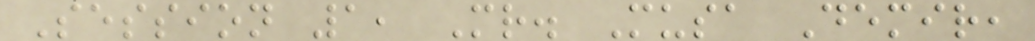Session 1, Mr. Musa Demir,
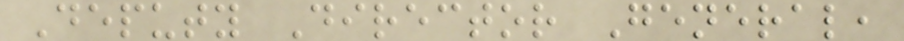Deputy Director General,
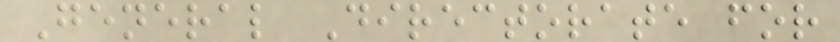General Directorate for
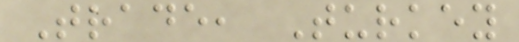Trade, Turkey
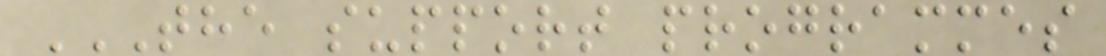THE SUPPORT PROGRAMMES
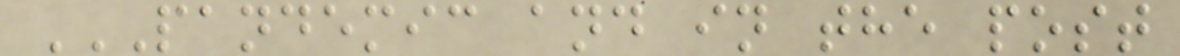PANDEMIC AND IN THE POST
